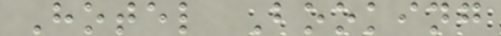Hotel Booking
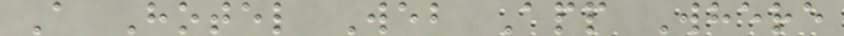A Hotel Web App Where
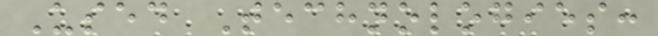Used Technologies:
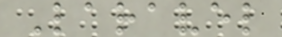Laravel
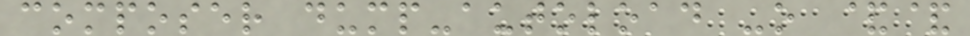composer dump-autoload -o &&
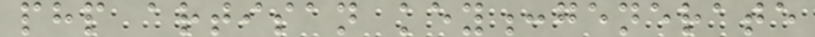php artisan key:generate
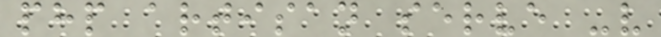php artisan serve -v
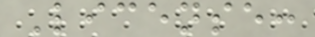License:
